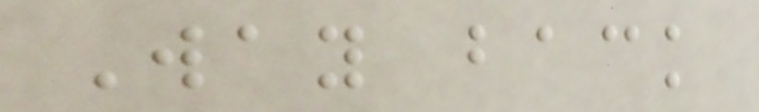Way back
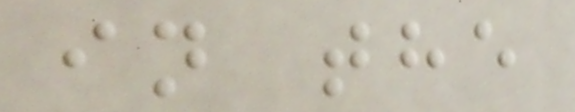in the
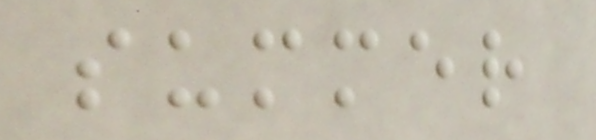summer
